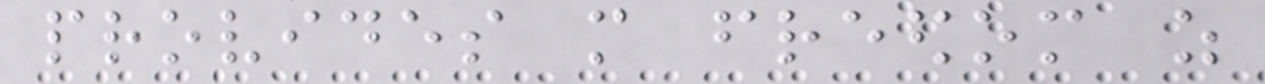provides more freedom as
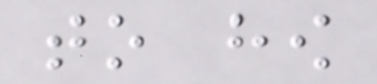to how
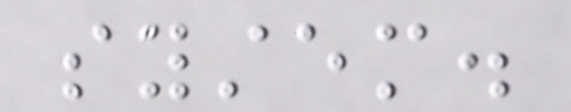system.
